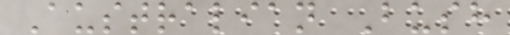Australian Bush
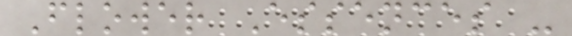Flower Essences -
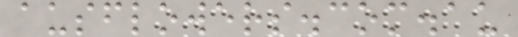ausflowers.com.au
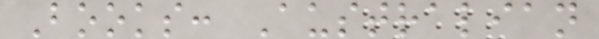Books: Australian
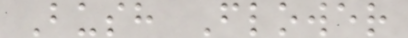Bush Flower
